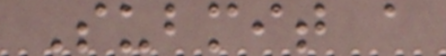Submit a
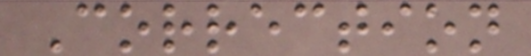Correction
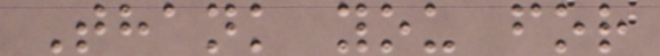Thank you for
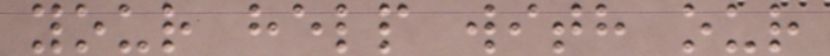your help with our
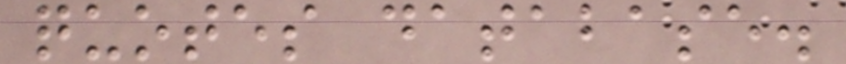quotes database.
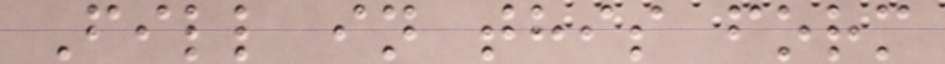Fill in this form
